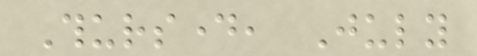Thursday, July
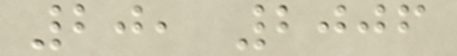20, 2006
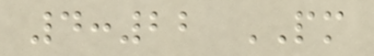4:22 PM
